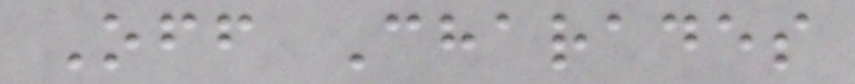Off Charades
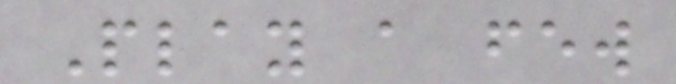Play a few
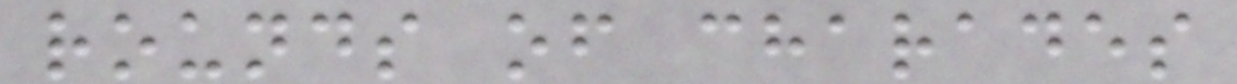rounds of charades
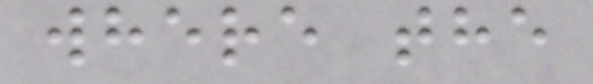where the
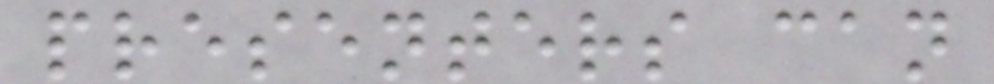presenters can
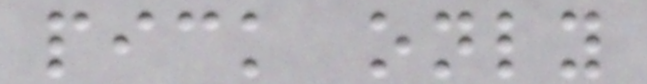pick only
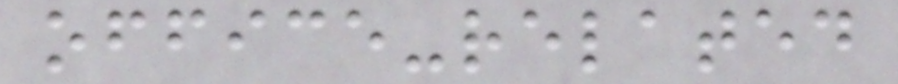office-related
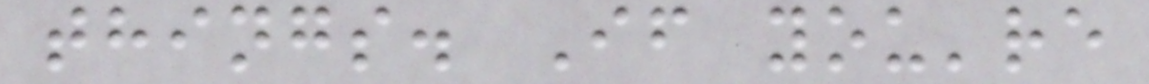things. If you're
